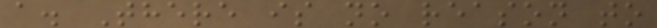a. There is no reason to
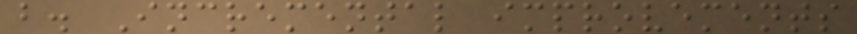b. Incremental improvements
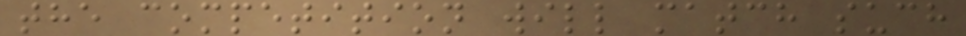the competition will match such
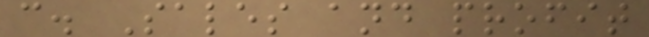c. Sales and profit
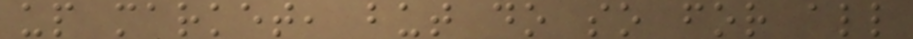up market, but do so for all
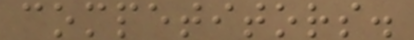competitors.
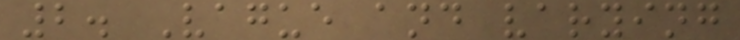2. Vague and varying
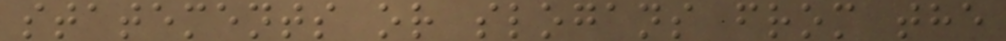statements or slogans from the
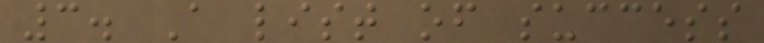3. A list of success
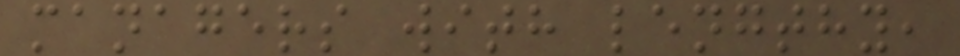managers with lengthy,
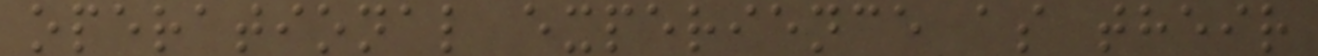operational experience as their
